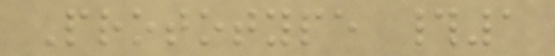Prototype #1
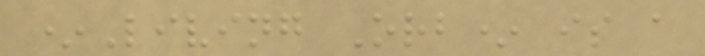*Living Orb* is a
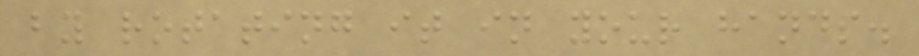by rotating it in your hands.
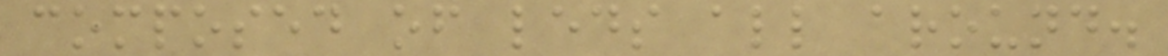composed of leds all around.
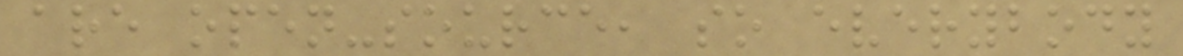are open-source, so everybody
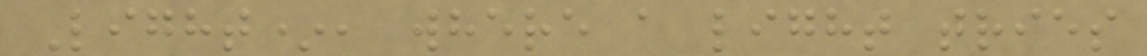Light*, where a light tries
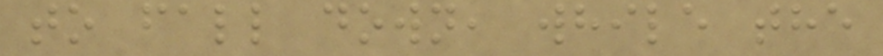to fall down, while the
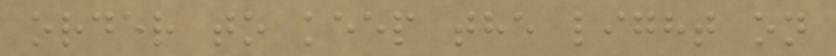order to keep the light on
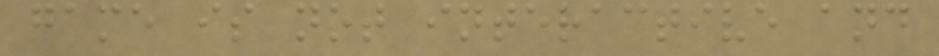game is not interactive and
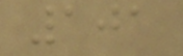101
